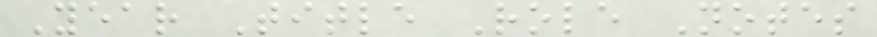Year Title Role Notes
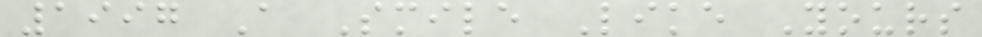1997 A Smile Like Yours
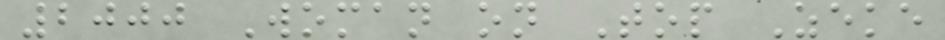2000 Woman on Top Zeke
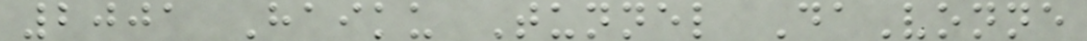2001 Haiku Tunnel DaVonne
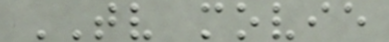TV movie
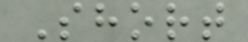Short
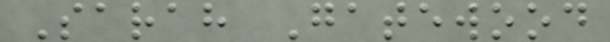Sarah Gatewood
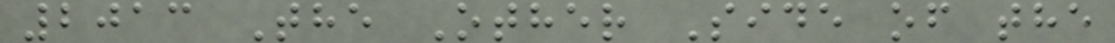2013 The Other Side of the
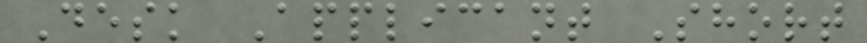Desk Applicant Short
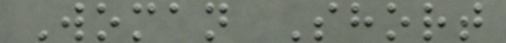Woman Short
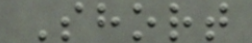Short
